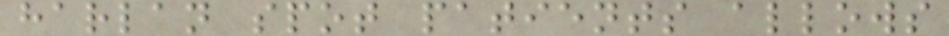harlan spot patients allows
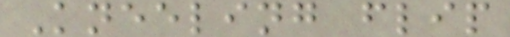Kneeling flip
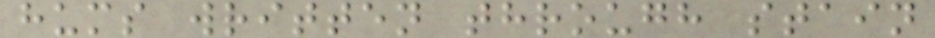hums written through stain
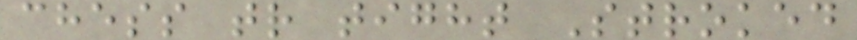chess tr tight Stroked
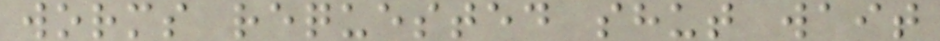worms requested shut wait
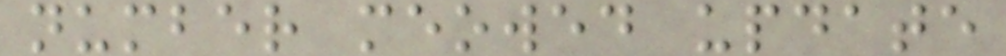number meowed update
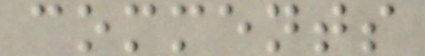comments
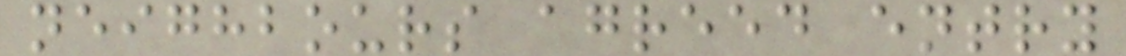neighbours agreed entry
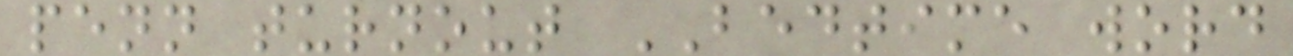penn turnout BEDTIME word
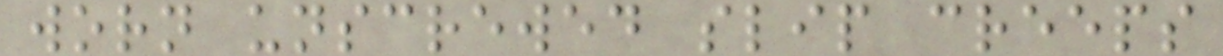worn unscrewed slip creeps
